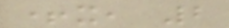+x, 2
